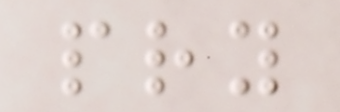pry
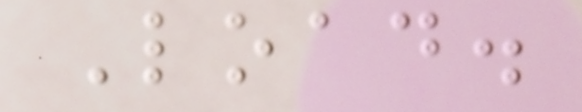Load.
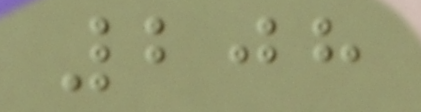208
